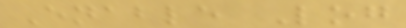Enable Log
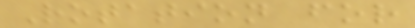Rotation for
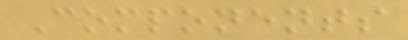Components
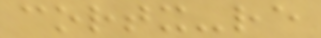cortx-re
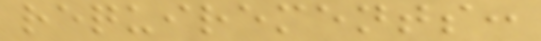requirements:
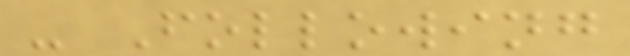- Following
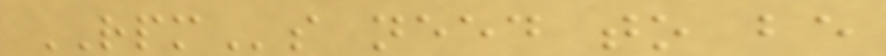RPMs need to be
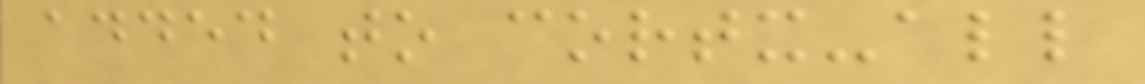added to cortx-all
